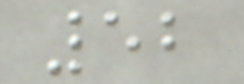52
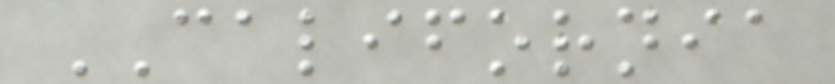CALIFORNIA
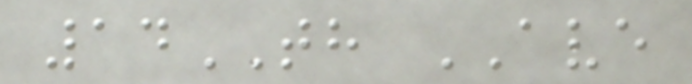14TH AVE
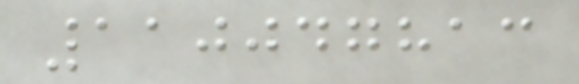110047813
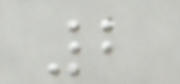2
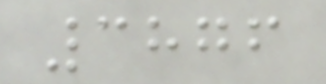3876
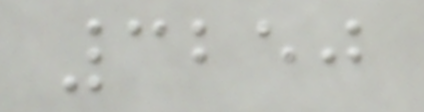3250
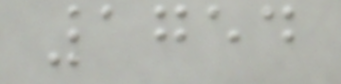1754
